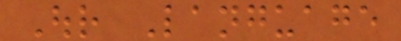Our Language
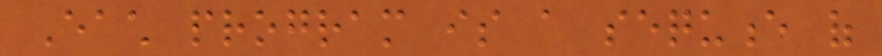Each program is a sequence of
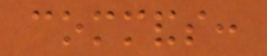commands:
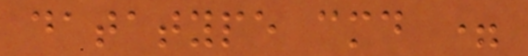datatype cmd =
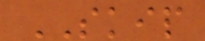SKIP
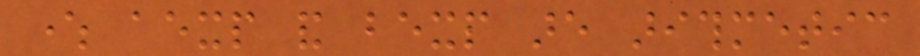where aexp and bexp are arithmetic
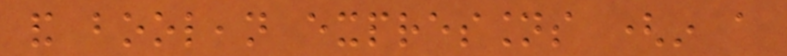and boolean expressions (in a
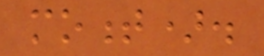moment).
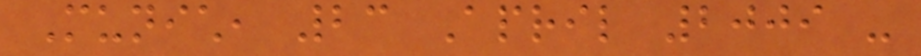Munich, 23 April 2009 -
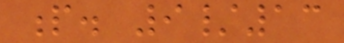p. 9/13
